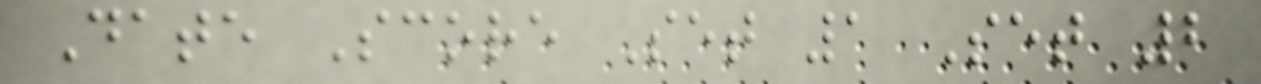Date Score Set 1 Set 2
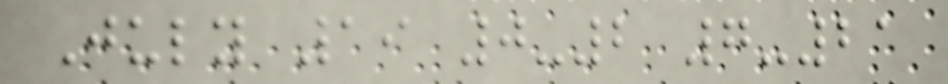July 19 0-2 7-21
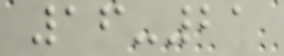16-21
